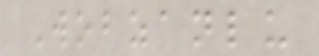Wobzanlu
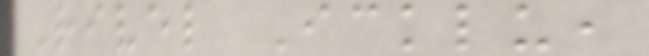Rivel Icklu,
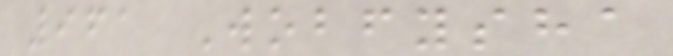961 Wobfysha
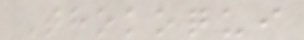Thokoqui
